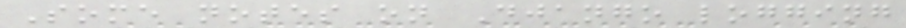Some notes on Django logging
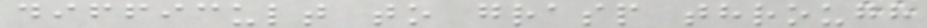difficult to grasp through
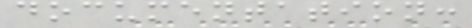documentation:
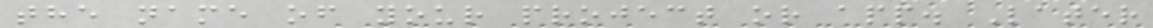the name of your project or app. Later
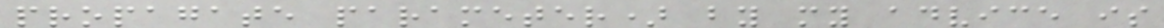propagate parameter) by my advice is
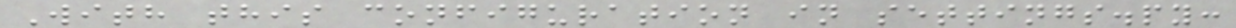With this configuration in settings.py:
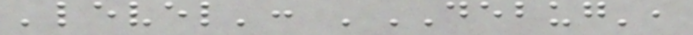'level': 'DEBUG',
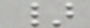}
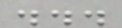...
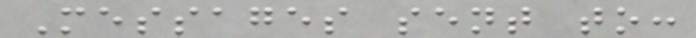Messages sent to:
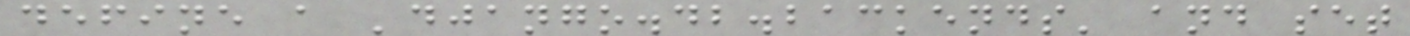define a 'django.db.backends' and set
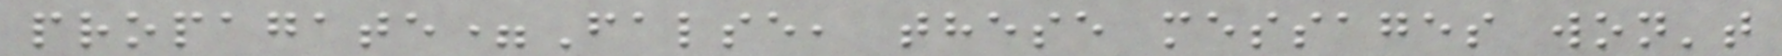propagate=False, these messages won't
